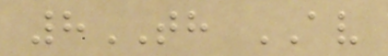8TH AV
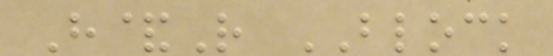H&R BLOCK
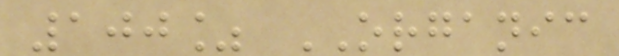100% ORGANIC
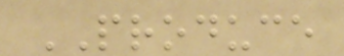PRODUCE
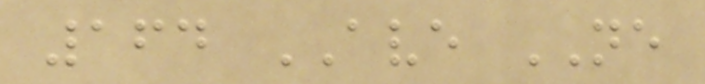164 AVE NE
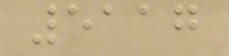5117
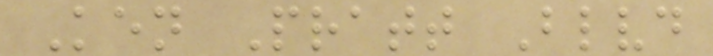Ken Pratt Blvd
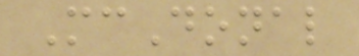McDonal
